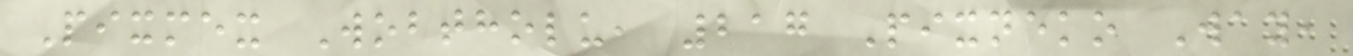Pixmex Wobtholu, 217 Pixneko Way,
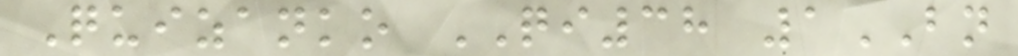Quizanko QI38 1BN
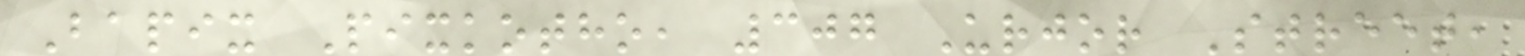Bapix Pixkotho, 307 Urjor Street,
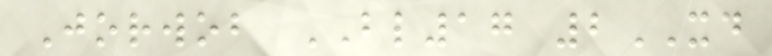Jorwob BL17 2XD
